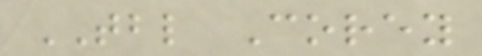TBL Corey
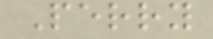Perry
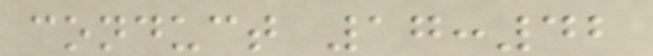conduct 17:42
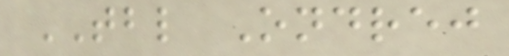TBL Ondrej
